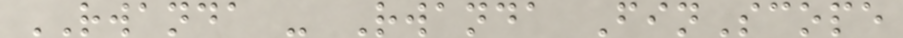RWANDA - Rwanda FinScope
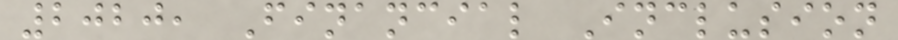2020, Financial Inclusion
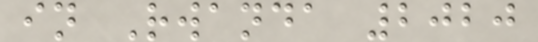in Rwanda 2020
